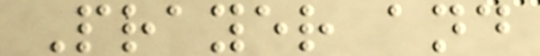Prayer and
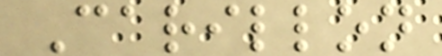Carillon
